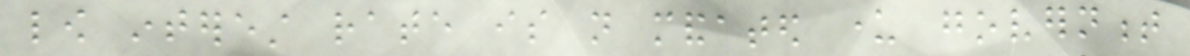low interest rate is not mandated under government
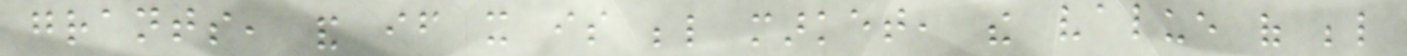grants, and if it is below market, the value of below
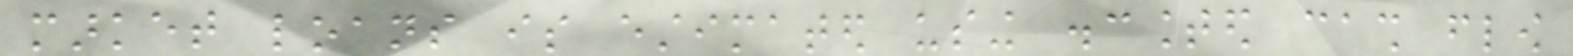market loans is estimated using discounted cash flow
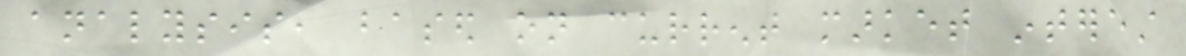analysis, based on current market interest
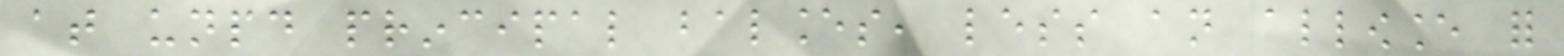at unpaid principal balances, less an allowance for
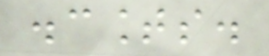discounts.
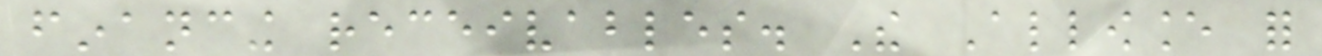financing receivables. The Allowance for
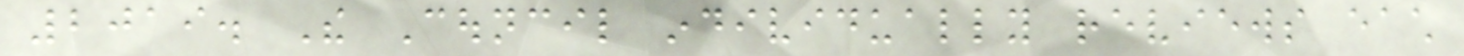2019. The Council individually reviews each
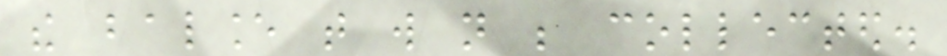the balance that will not be collected.
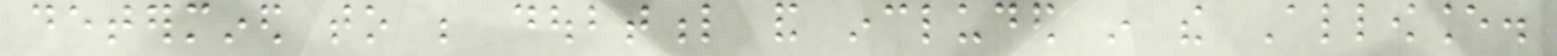determined to be doubtful and included in the Allowance.
